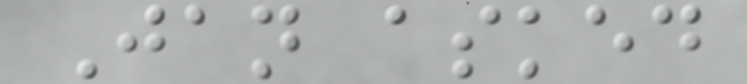Jan asked
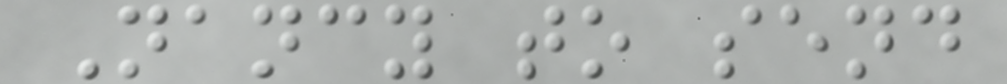Nancy to send
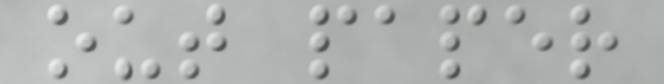out paper
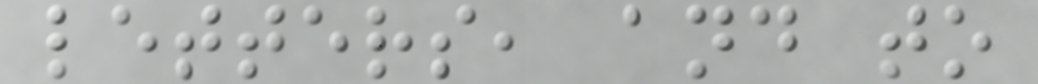letters, and to
